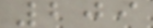209
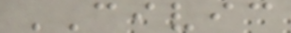CIVIC
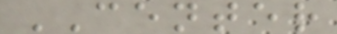CENTER
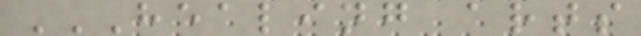HEALING ARTS
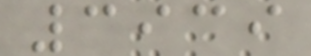3939
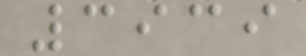3939
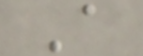A
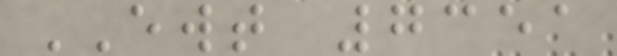EWT 7351
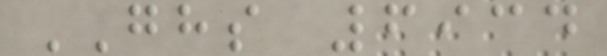GHS 6934
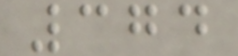374
